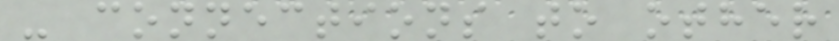- connections to other
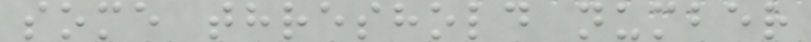some threshold number
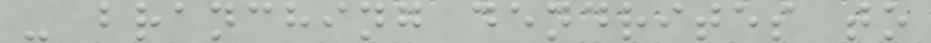- branching dendrites to
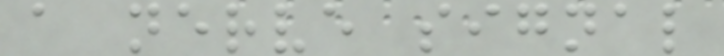a nerve signal
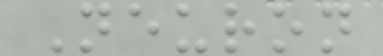Neuron
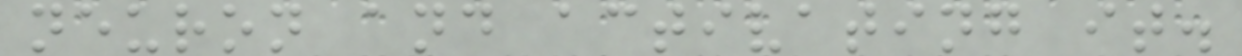neuron and activating it.
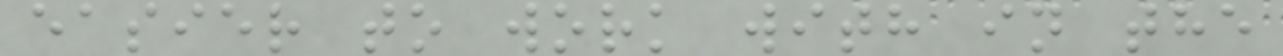easier to work with in the
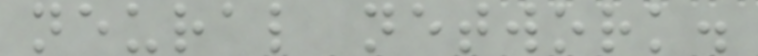neural network.
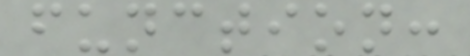function:
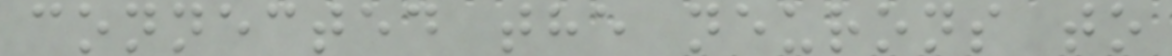connected the neurons to
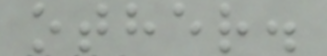other.
